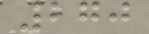270
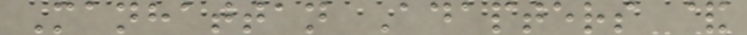Manhattan Adapters &
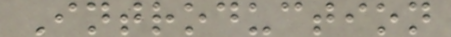Introduction
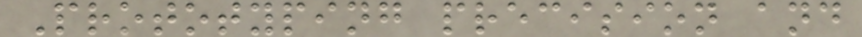Prototyping precision and
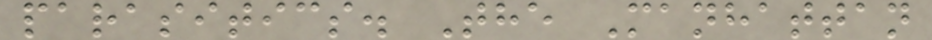parasitics. The Manhattan
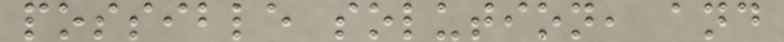possible solution, and
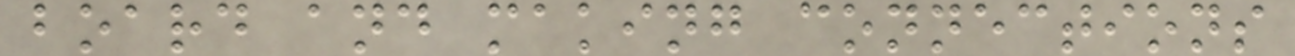board and making connections
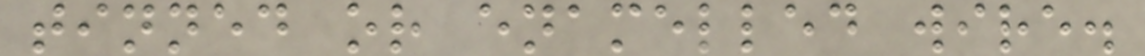tinned or enamelled wire.
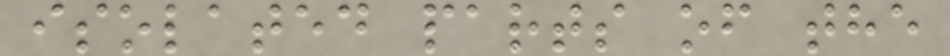isolated parts of the
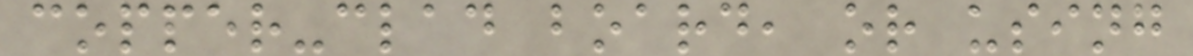copper-clad board, or using
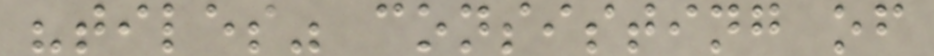"tiles" consisting of
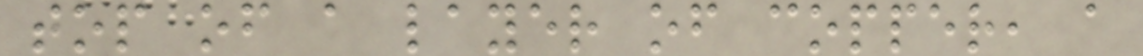top of a layer of copper, a
